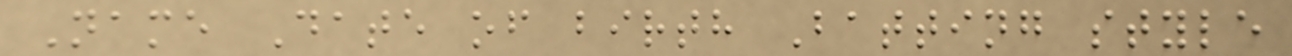Name Date of birth Batting style
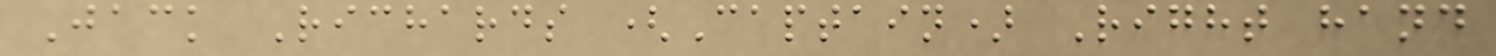Jack Richards (Captain) Right hand
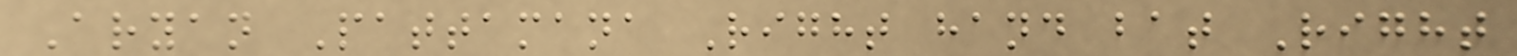Aryan Pattamana Right hand bat Right
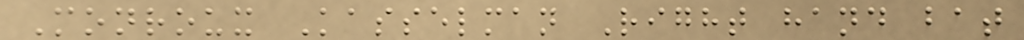Monroux Kasselman Right hand bat
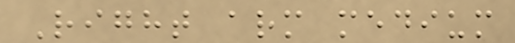Right arm medium
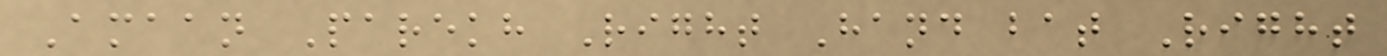Amaan Parekh Right Hand bat Right
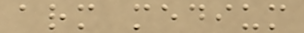arm medium
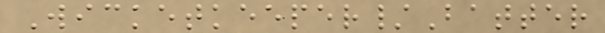Wicketkeeper/Batter
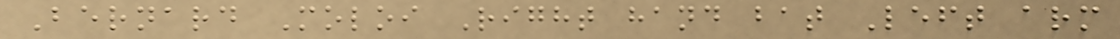Bernard Moloi Right hand bat Left arm
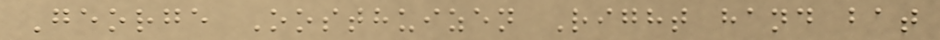George Oosthuizen Right hand bat
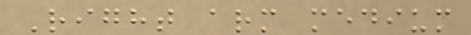Right arm medium
